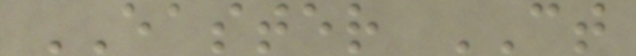EASTER CT
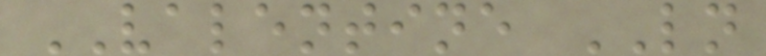VALENTINE LN
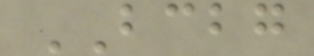BCBG
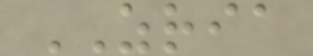ZRIA
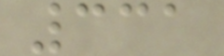331
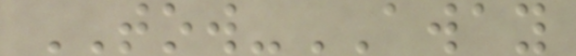TOW-AWAY
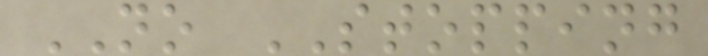NO STOPPING
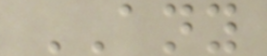ANY
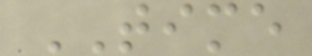TIME
